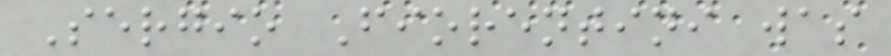Sergio Fiorentini was
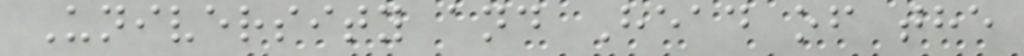University and Head of the
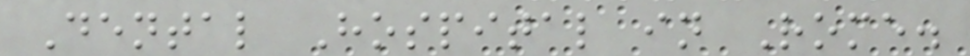Dental Hospital in Rome.
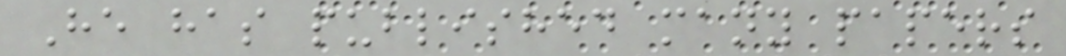He has published many papers
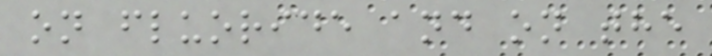on fluoride and on the
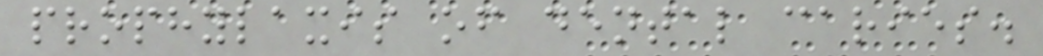prophylaxis of dental caries.
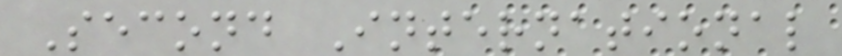Second International
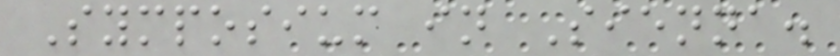Symposium in Sienna.
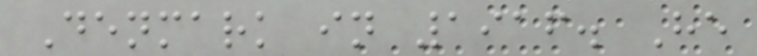Denmark in 1916. He
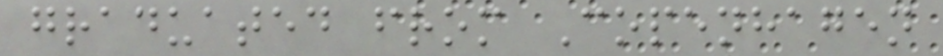graduated from Copenhagen
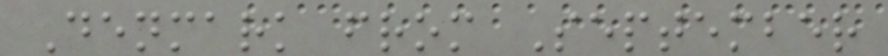Denmark from September
